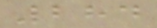284
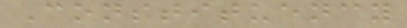Constituency
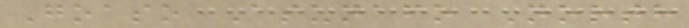Goaso Asunafo North
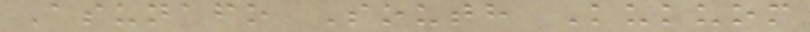Asunafo South Kukuom
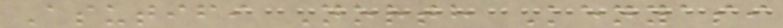Asutifi North Kenyasi
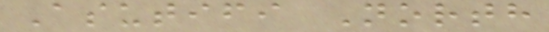Asutifi North
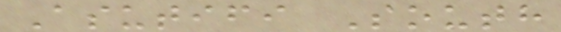Asutifi South
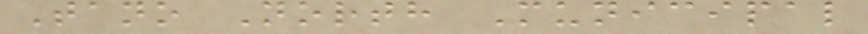Tano North Municipal
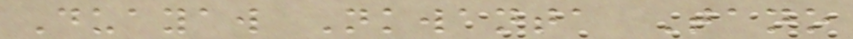Duayaw Nkwanta Tano
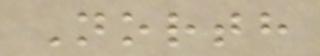North
